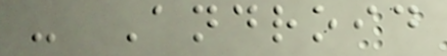- Android
